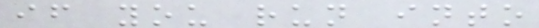if you run into
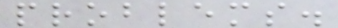problems.
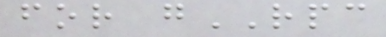for gRPC
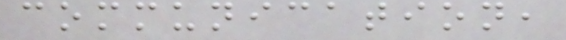communication,
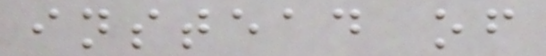instead of
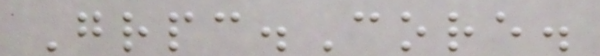Grpc.Core.
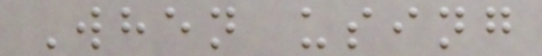When using
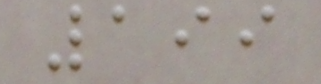199
